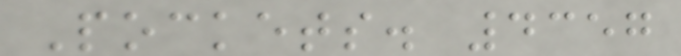Pockets. 4357
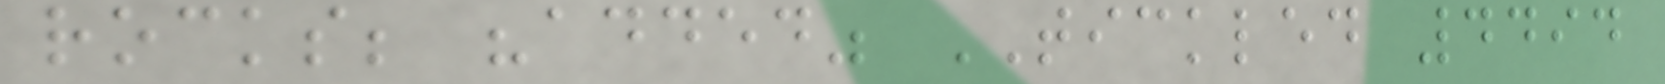rocks; "added" TICKLED 4494
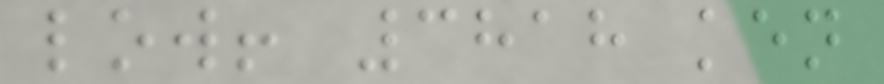low! 3818 ken
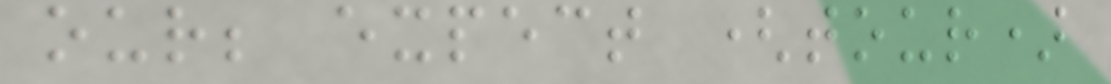our; expect (tour)
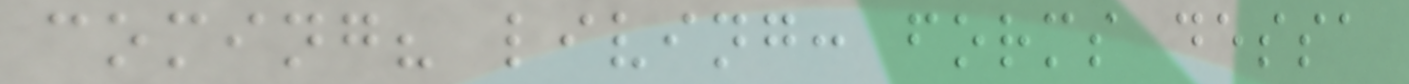coming? living: forms dessa
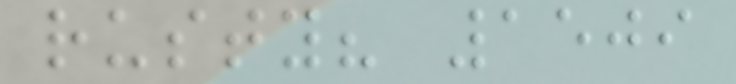rusty? 1509
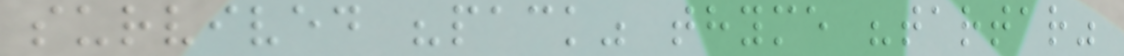survived "pack" thyme "tartar"
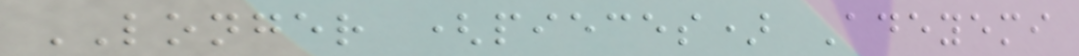LONGER (pieces) Adeyemi
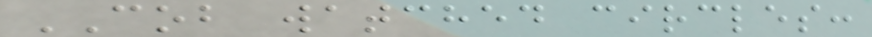COB watched circles:
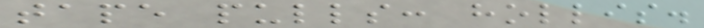tape pulls: hollis.
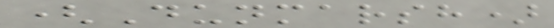(Dunmarsh)
